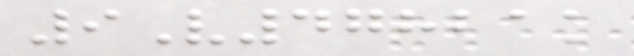9V47821k
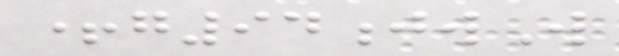+g94jwW
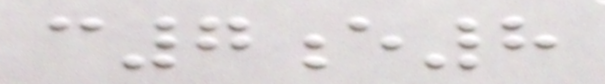c7e8
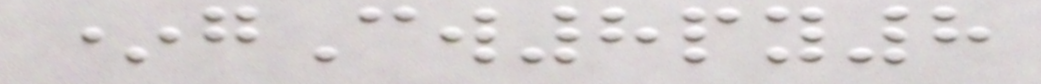*gCw8py8
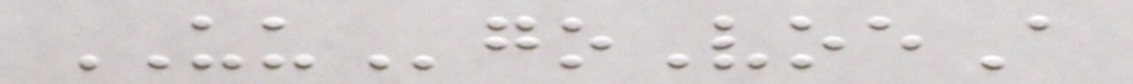UUgoVoeA
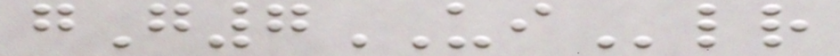gG7UIlr
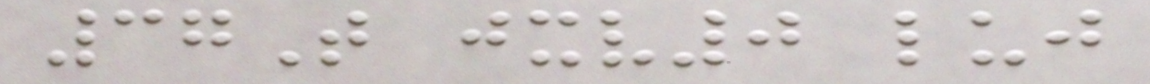37T jxv0 luj
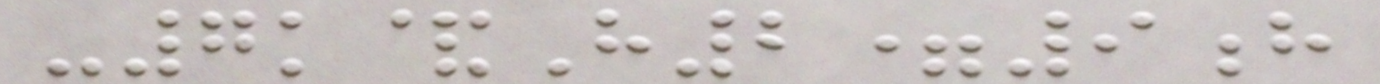-7k&H2=9h
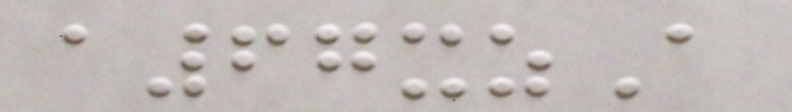a67xzA
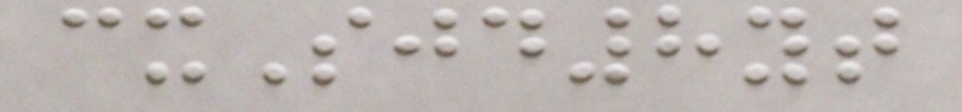cxSjd8yt
